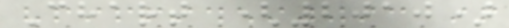Chart (2010)
